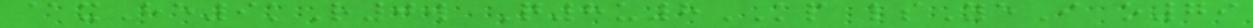@xHe9kR0w Q8u8KP lsYeI o79
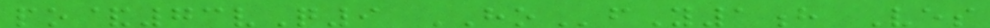po&73vQ9 HOfY1h Ves
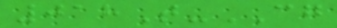018T-CG
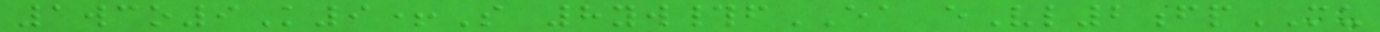1wco9K9+S 8yw#fEA eVl2fpMU
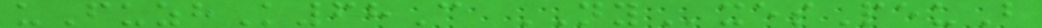uFuzhK68C NYxesPeuB
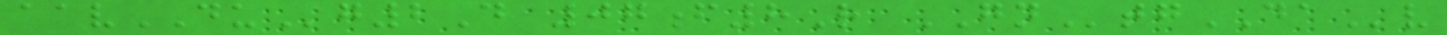aavDUg2D 07f8R GNtgDAv
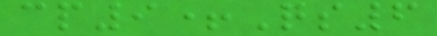cp9+Qs6
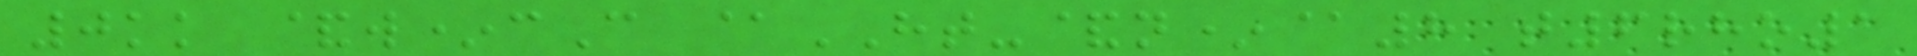0kk &w*cC @HT-&n*@8 t6rho1
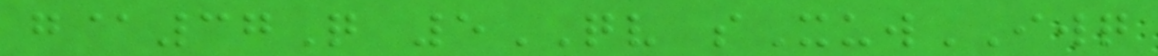g@37Q 5QV sXuwIWQ
